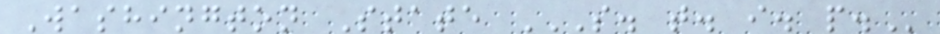Washington State S. T. I. P.
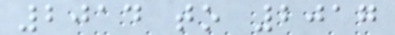2014 to 2017
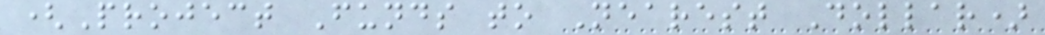(Project Funds to Nearest Dollar)
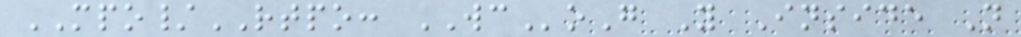MPO/RTPO: WCoG Y Inside N
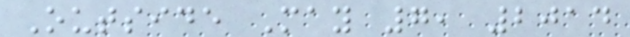Outside May 7, 2014
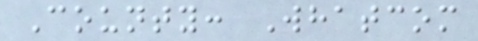County: Whatcom
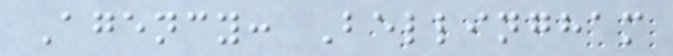Agency: Bellingham
